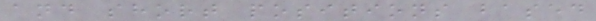and short positions based
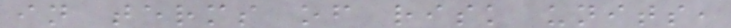in terms of risk units,
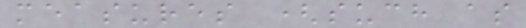measures (such as
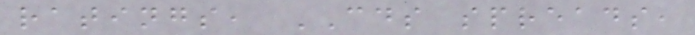ratings, CDS spreads,
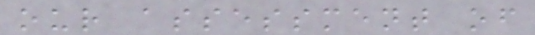our assessment of
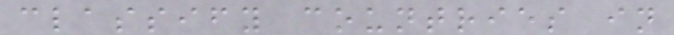classify countries in
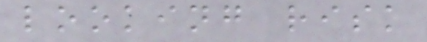looking risk
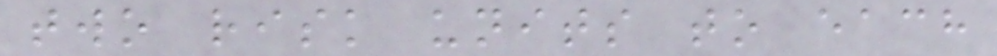two risk units to each
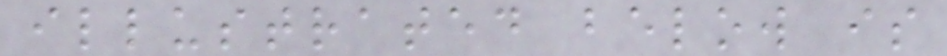illustrated below is
